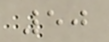50
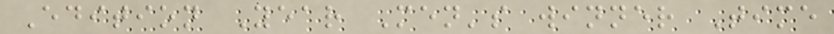Edition Year Men's winner Time
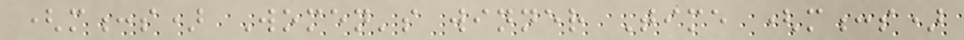(m:s) Women's winner Time (m:s)
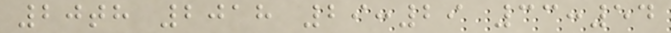20th 2018 29:29 33:54
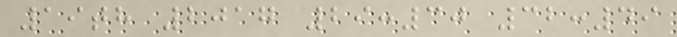19th 2017 29:30 32:49
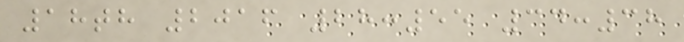18th 2016 28:55 34:38
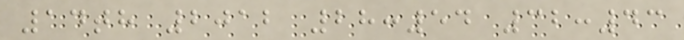14th 2012 28:54 32:43
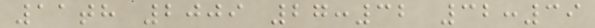11th 2009 27:32 32:39
